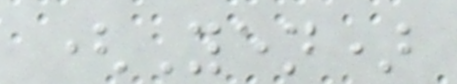(Yen)
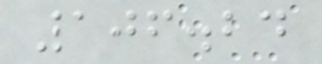106.24
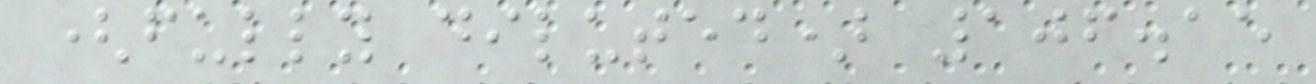(fully diluted) 106.15
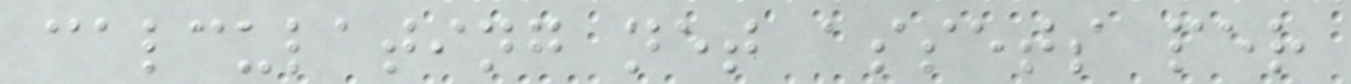calculating net assets per
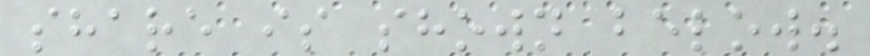share is shown below.
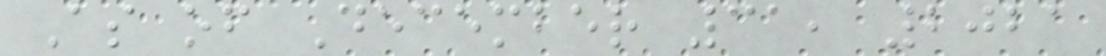As of December 31, 2021
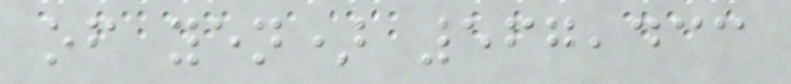of yen) 567,433
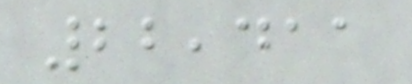22,411
